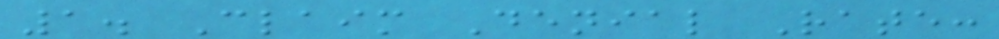1. Claim Denial Rate:
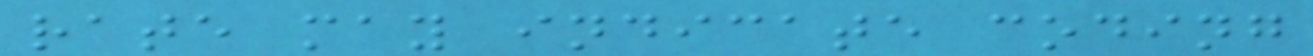rate may indicate coding
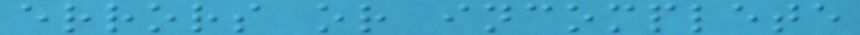errors or incomplete
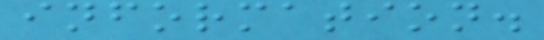information.
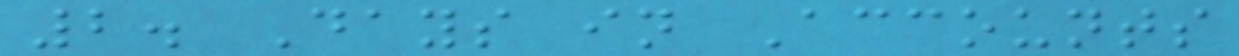2. Days in Accounts
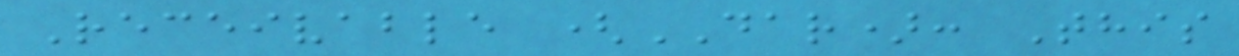Receivable (DAR): This
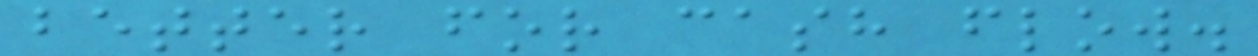better for cash flow.
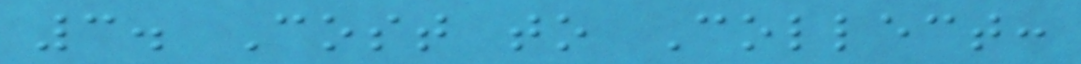3. Cost to Collect:
